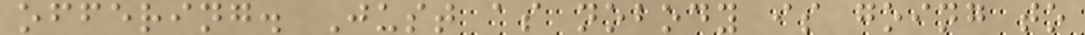offering. Just as nobody is going to
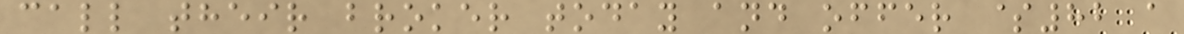call their broker today and offer $82 a
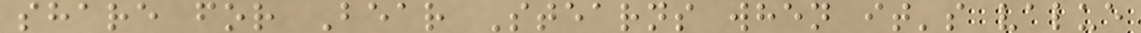share for Bear Stearns when it's value
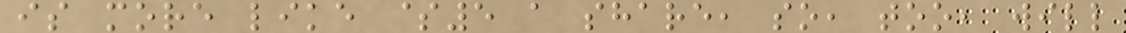is more like $5 a share, so, too, will
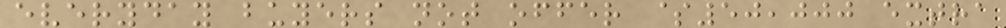everyday buyers not offer $50,000 extra
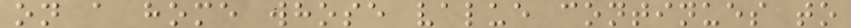on a home whose value continues to
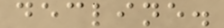decline.
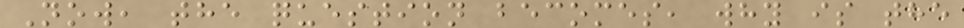Now, the question becomes, why is the
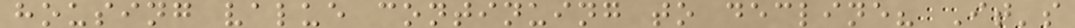housing value continuing to decline? It's
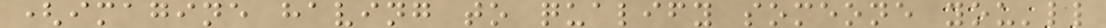(imagine having to qualify someone you'll
